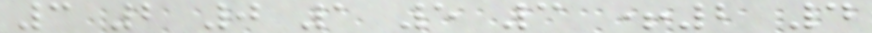3 2 0 1 5 3 +2 4
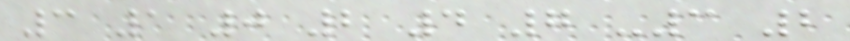3 1 0 2 4 7 -3 2
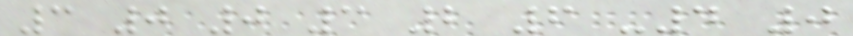3 0 0 3 2 6 -4 0
